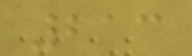213
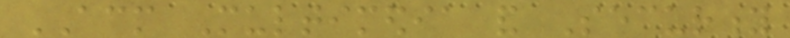ACM Multimedia and Security
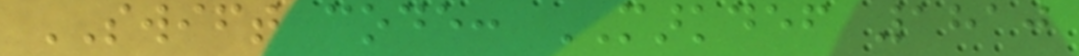SWIFT code: MARKDEF 1810
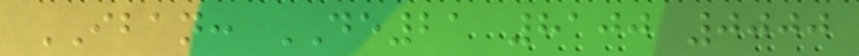IBAN: DE21 8100 0000
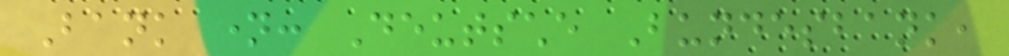Bank name: Deutsche Bundesbank,
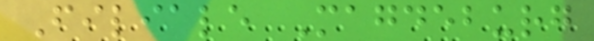Filiale Magdeburg
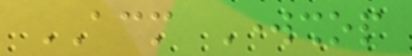ACM Workshop
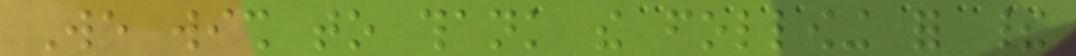We wish to thank the following for their
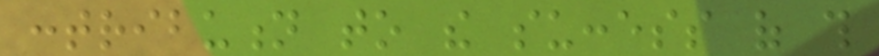contribution to the success of this
